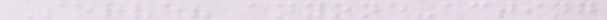Serve? anyone-acting
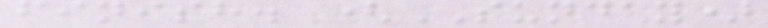finish. (SUNDAY)
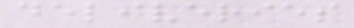deliveries
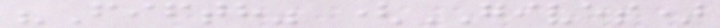"Fifth" (GIVES)
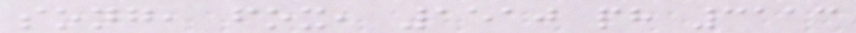song, fox, 1510 ph 3113
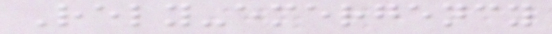Rely-emergency
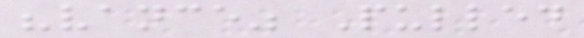"vance" Pulled
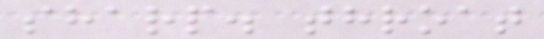sharp. throat
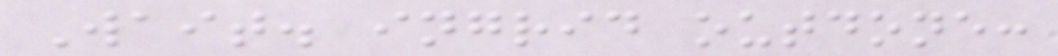Wait. ingrid outdone:
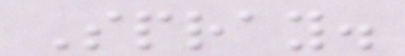Spray.
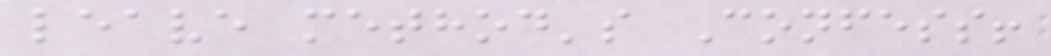leave method's Confess!
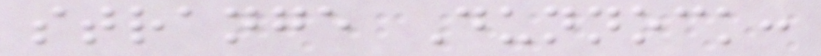strange Dunnock:
